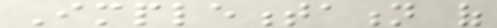Implementation of
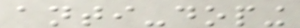anti-doping
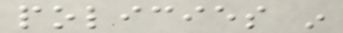policies in
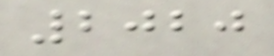2020
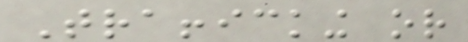Trafficking or
